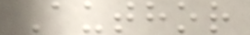Author
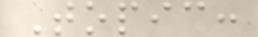Topic:
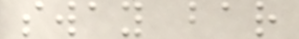sway bar
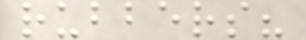rubbers?
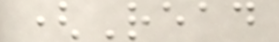(Read
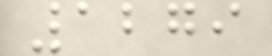1279
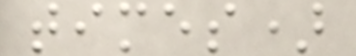times)
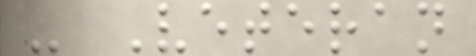- Veteran
